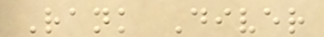Rank Diver
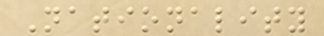Nationality
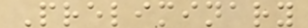Preliminary
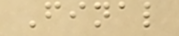Final
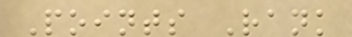Points Rank
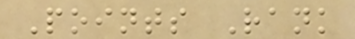Points Rank
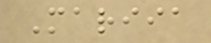Mariia
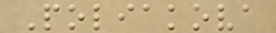Poliakova
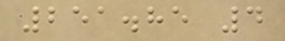251.85 4
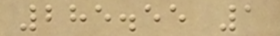285.55 1
